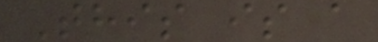This is a
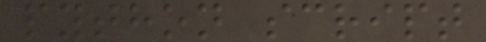python script
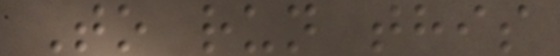To run this
